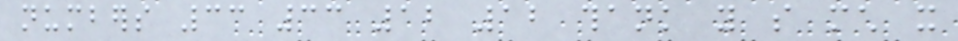numbers 33 33 12 12 thank you so much it
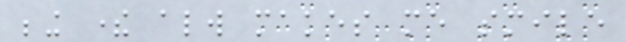being there always makes me smile
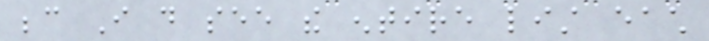because I do see the entire list each
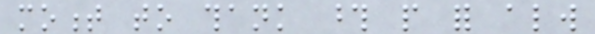moment to thank those people for always
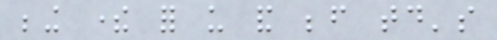being there for us and before today's
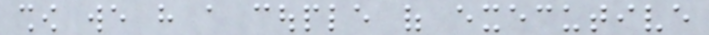show we have a couple of executive
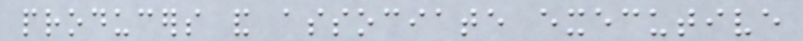producers and associate executive
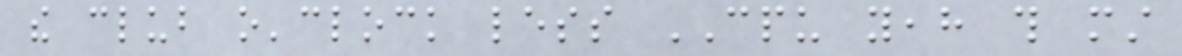the club o'clock less CPU yeah this must
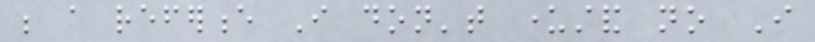be a reference I don't understand no I
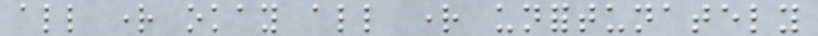all right okay all right unfortunately
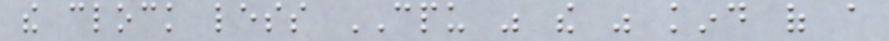the clock less CPU was the was kind of a
